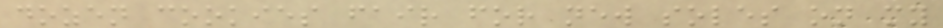dozen cookies fair for new soles on my
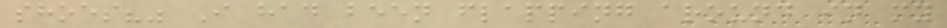shoes?" I had been flapping around in my
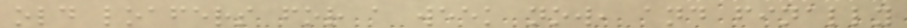old loafers for a week now, and finally
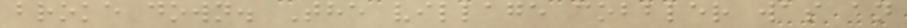broke down. The village cobbler was an
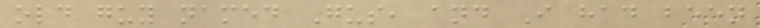old guy named Gus, and I had been
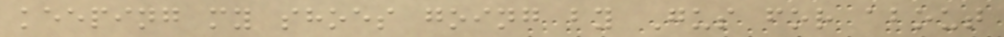keeping my shoes going by Gus for about
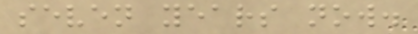seven years now.
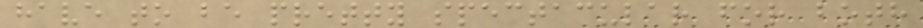have to be pretty spectacular for both
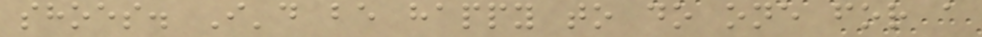shoes. I'd be happy to do one for a
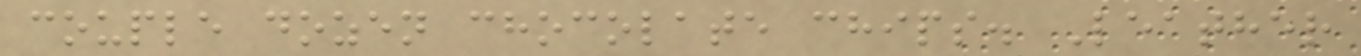couple dozen chocolate chips. Leather
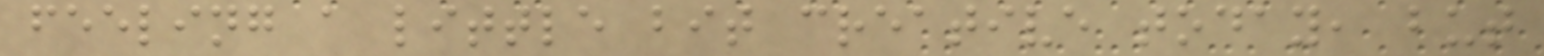feeling a little bit creative today, but
